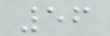56
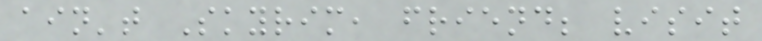ain't Skyrim, friend; visit
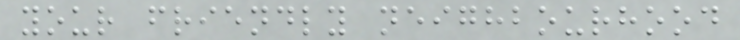your friendly neighbourhood
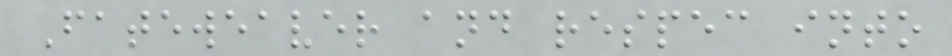Fateweaver and respec into
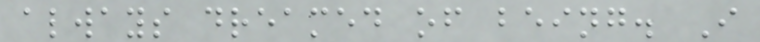always dreamed of being. I
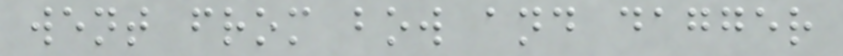went from bow and dagger
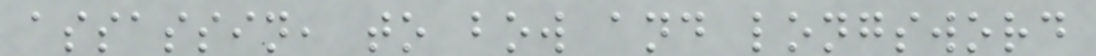assassin, to bow and longsword
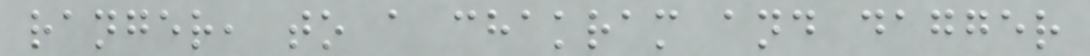ranger, to a chakram and dagger
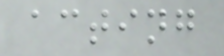acting
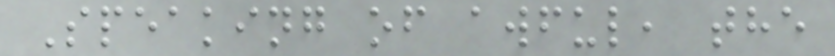Speaking of awful, the
